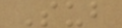Sub
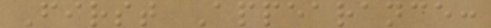First Appearance:
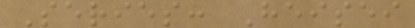Series: Heisei
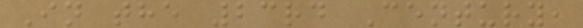In the 23rd Century,
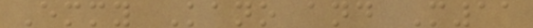Emmy Kano and M11
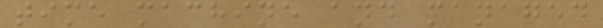time machine and managed
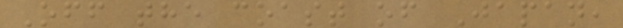Off the coast of Japan,
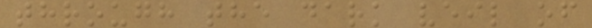through the dark veil of
